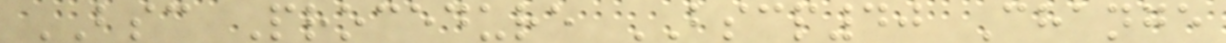BSC Procedure BSCP40 Change
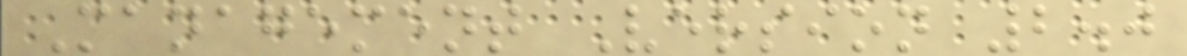Management Version 2.0
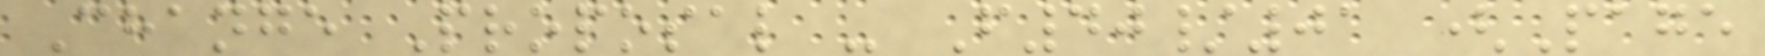Change Proposal - F40/01 (Page
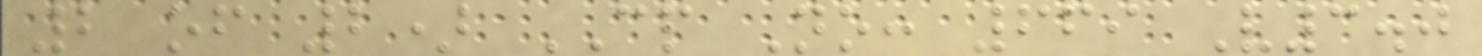2 of 2) CP No: 669 V3.0
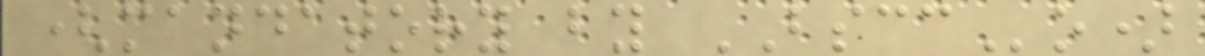(mandatory by BSCCo)
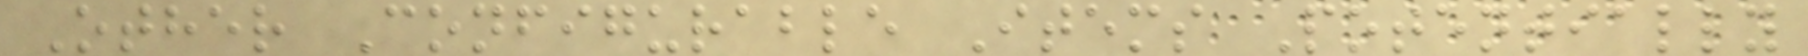Other Configurable Items Potentially
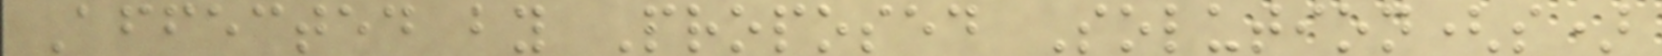Affected by Proposed Solution(s)
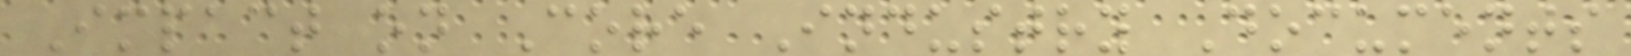Impact on Core Industry Documents
